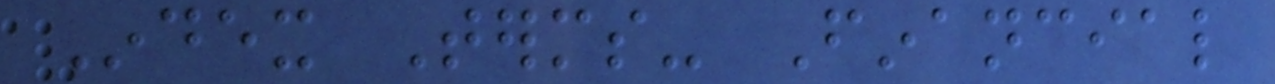Index Terms- Financial
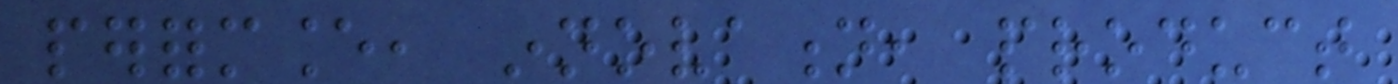performance, innovation, product
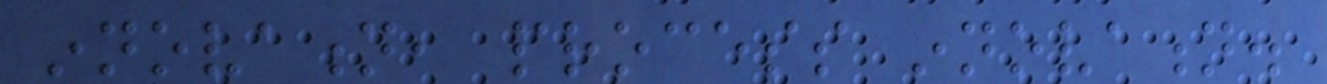innovation, process innovation.
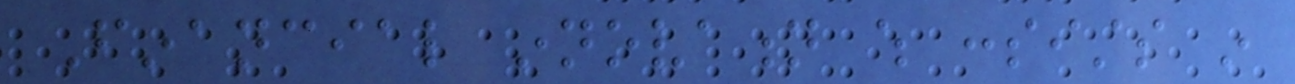Financial innovation which consists in
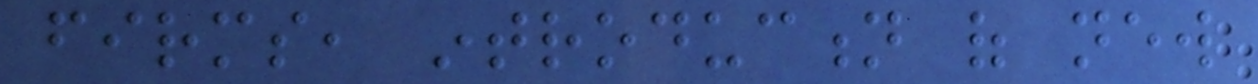firms, introduction of new
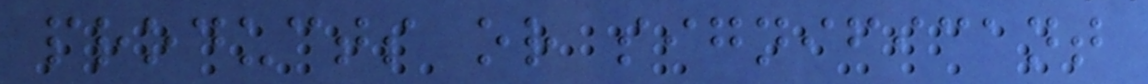products or significant
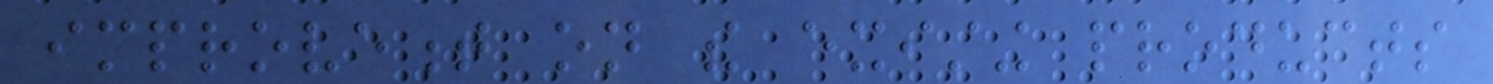improvement on the existing products
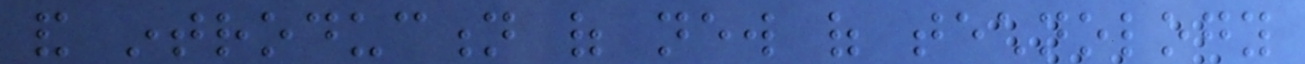and introduction of new of technology
